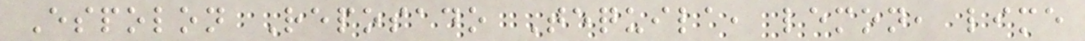Espolon Reposado Tequila, lemon, lime
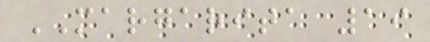MARGARITA 19
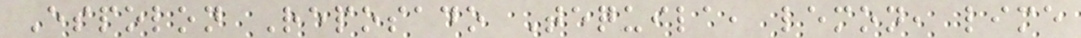Espolon Reposado Tequila, lemon, lime
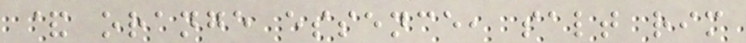& orange essence, salt rim
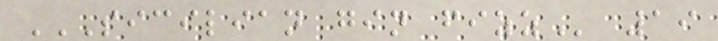SICILIAN GIN FIZZ 19
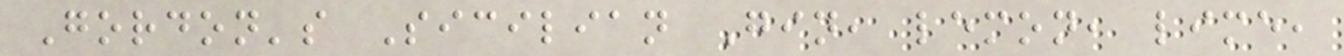Gordon's Sicilian Gin, lemon, lime,
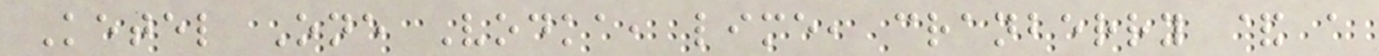Ketel One Vodka, lime, cranberry & a
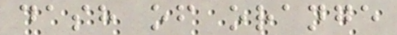dash of orange
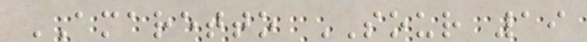AMARETTO SOUR 19
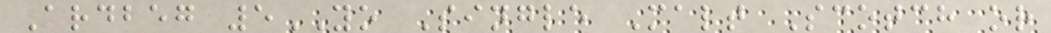Ardbeg 5YO Single Malt Scotch or
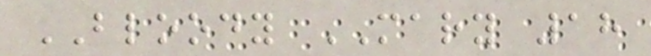BLOODY MARY 18
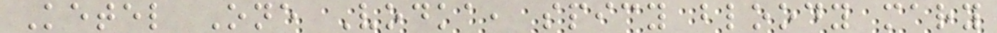Ketel One Vodka, spicy bloody mary
